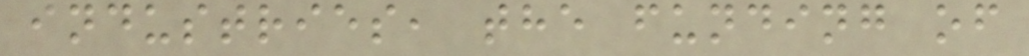industries, the funding of
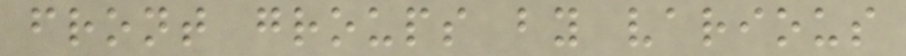front groups by various
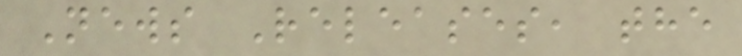News Releases, the
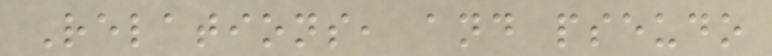Relations, and pseudo
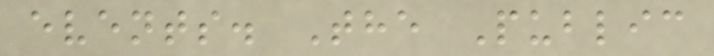events. The Public
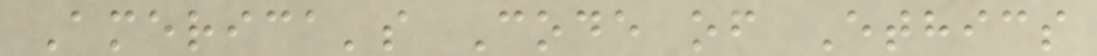America's Code of Ethics
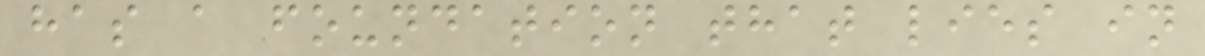has a foundation that lies in
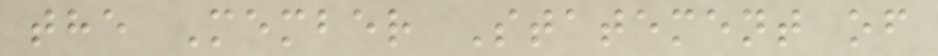the Member Statement of
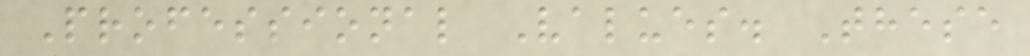Professional Values. These
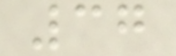37
